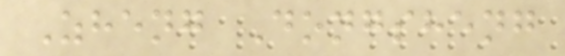Zheng Dongsheng
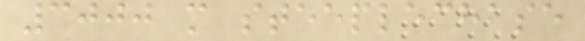3000 m steeplechase
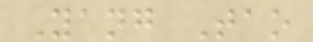Yang Tao
